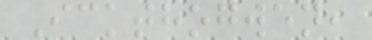Ickthogwen,
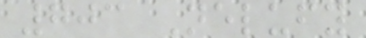703 Nelufy
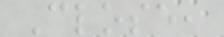Close,
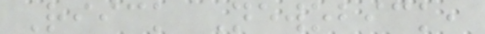Riick Newobick,
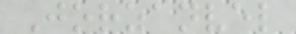Jorzanvel
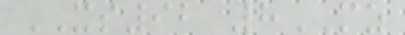XS92 8MZ
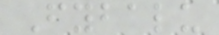Fybalu
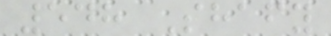548 Shafy
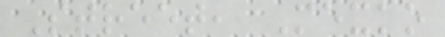Street, Mexko
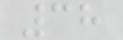38
